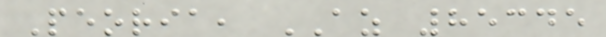Peoria, AZ 85345
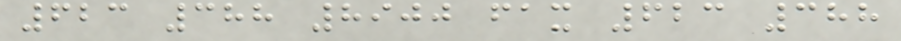623 388 8900 fax 623 388
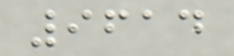9614
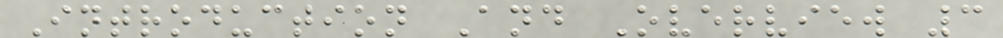Introduction And Overview 3
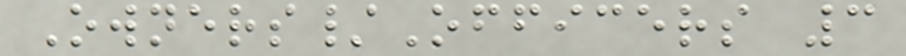Owners/Officers 3
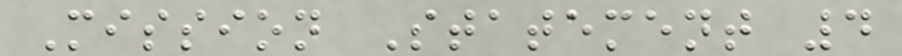Mission Statement 4
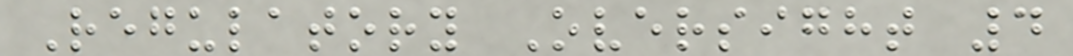Regulatory Oversight 4
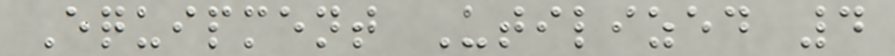Equipment Utilized 4
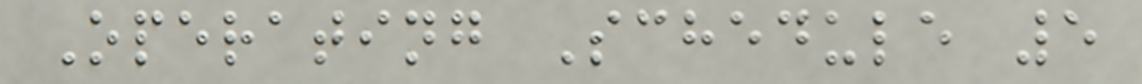Operating Schedule 5
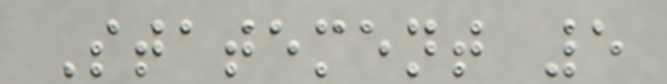Statement 5
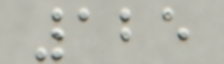125
